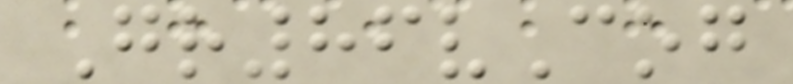Gr86vCog
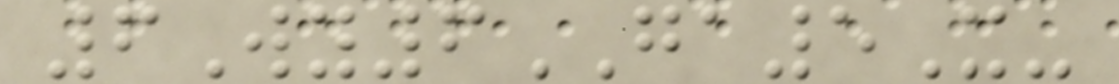6Wy6GA5X-
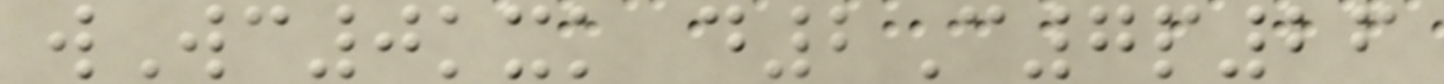wWc0kxk d2C7p26
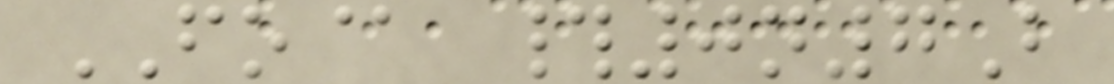FO@ #0n7B
